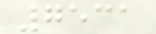7531
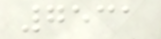7531
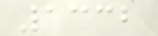1332
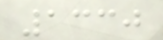1330
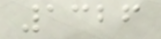1326
